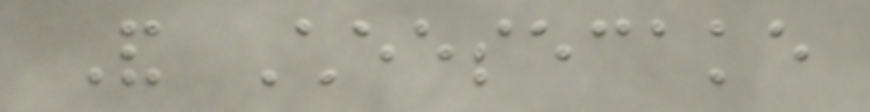And Cheesecake
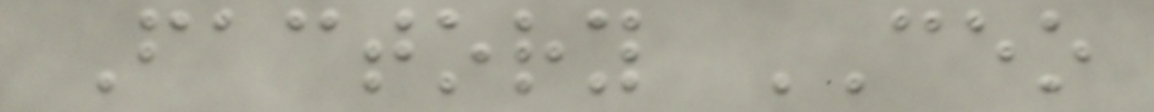Factory CEO
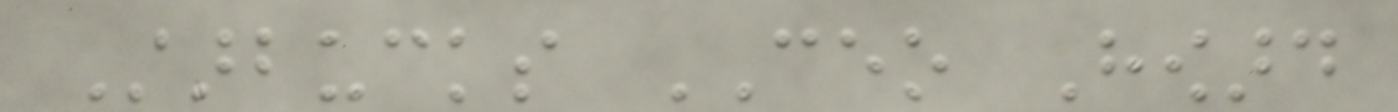Starbucks CEO Howard
